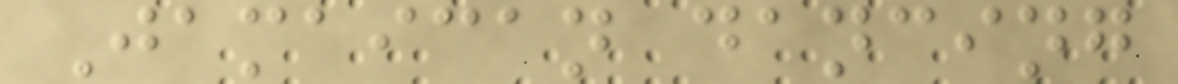Jamaican dancing
